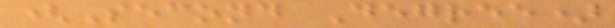(Second Degree)
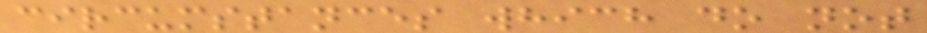circumstances which do not
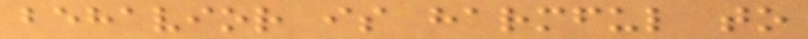behavior is harmful to
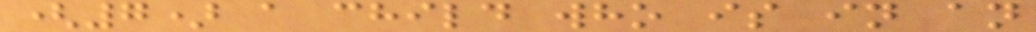(7) a child who is in an
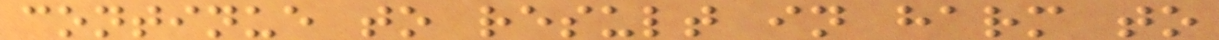continue to result in harm to
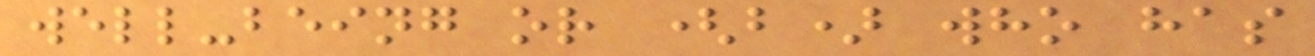well-being or (b) who has
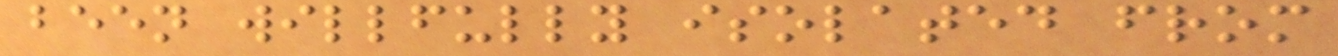been willfully isolated from
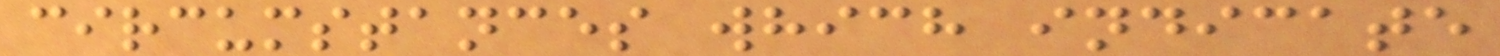circumstances which indicate
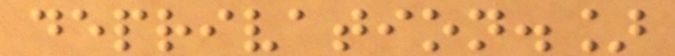deprivation.]
